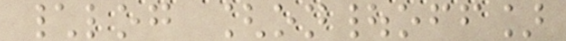\log [on|off]
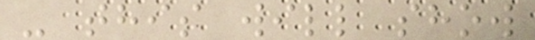- this will show
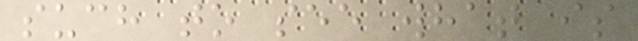such to see what is
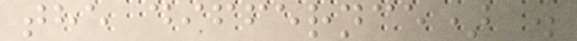the differnce) .
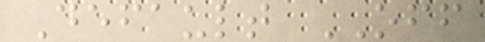Default OFF
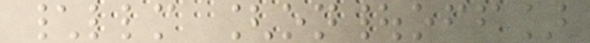\llm [on|off]
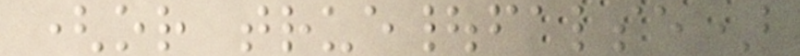(or true|false)
